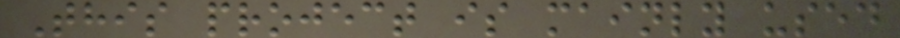This project is mainly used
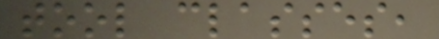tool classes,
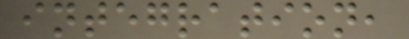integration,
